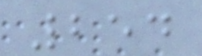254
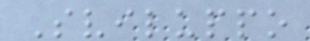Sviluppo
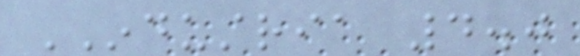INDUSTRIA 4.0
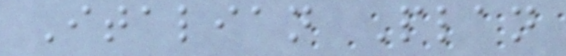Italian Plan
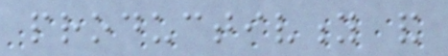productivity and
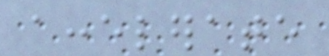accelerate
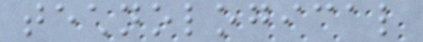technological
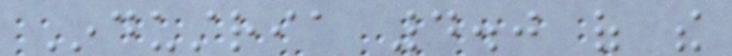Industria 4.0 of the
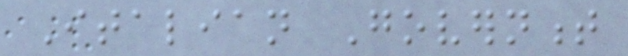Italian Government
